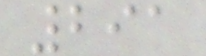291
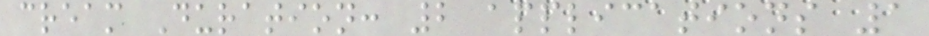cream Duration: 2 applications 1
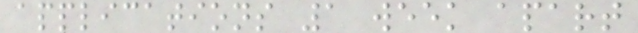applications 1 week apart
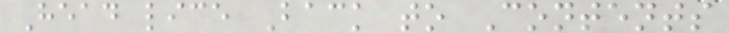Head lice Back to Contents
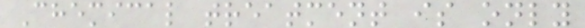Chemical treatment is only
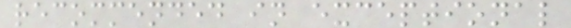recommended in exceptional
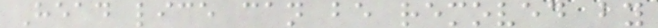Head lice can be removed by
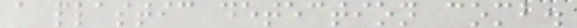a plastic detection comb.
